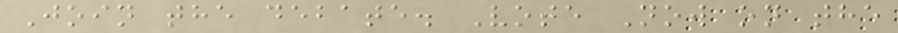Join the debate. Vote Now on the
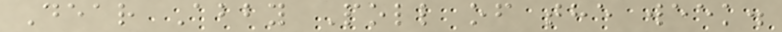Dear Abby Poll of the week.
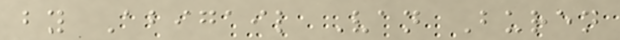by Abigail Van Buren
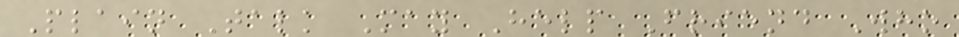Plain Talk May Help Friend Who
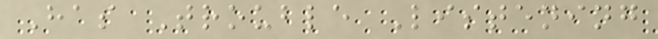Has Trouble Listening
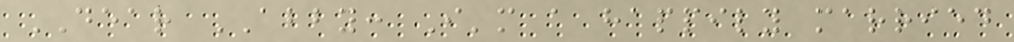DEAR ABBY: I'm a happily married
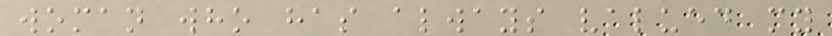woman who has always valued my
